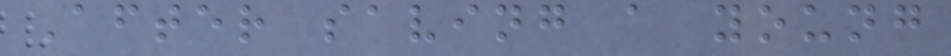After saving a young
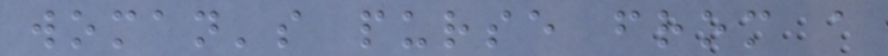woman's purse from a
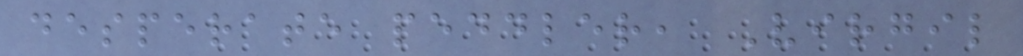desperate peddler, Virgil
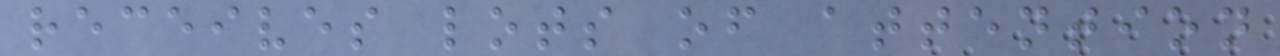receives lots of attention
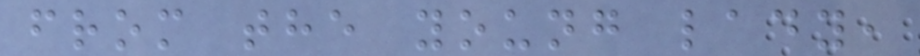from the young lady,
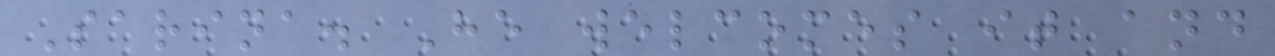Sarina. He welcomes it and
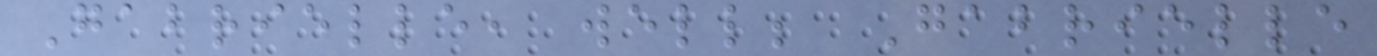Gabrielle, well; Gabrielle
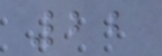22
